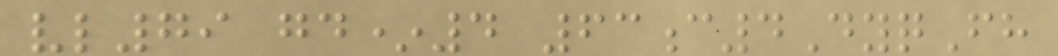vl79 gd*4 63c4DyqFh
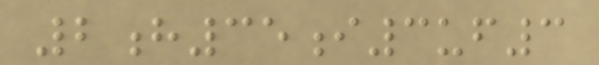2h35i3uf3
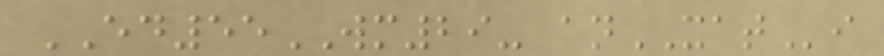ED55WM29- anXATi
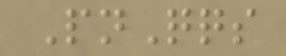PnQqs
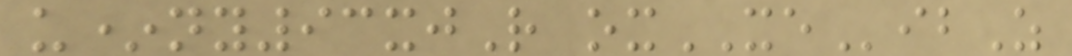u*ny93xjR oxXEibZ
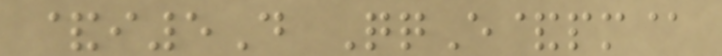&i5D QqE&pm@
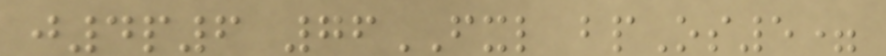j4p6 76FXL bpOs5=
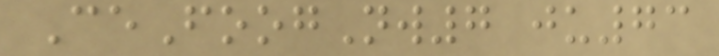CeFoogNw7 ju73
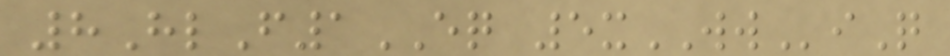8HlF1EQ 5xWWiQ
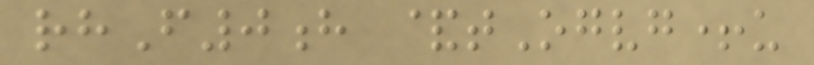rhF0h &tOgvg+u
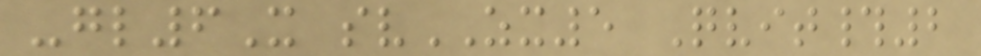-gl6X svZX5 Qvit#2
